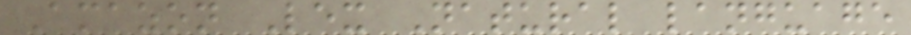Amazon Lex Natural language
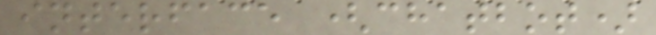interface (chatbot)
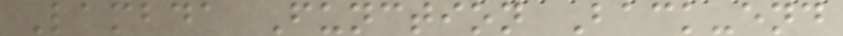Lambda Function Back-end
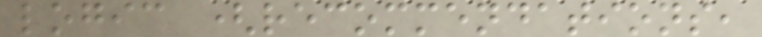logic (recommendations,
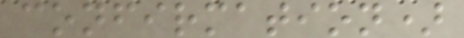confirmation)
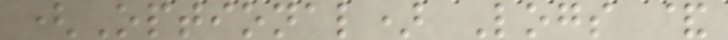(Optional) Logs &
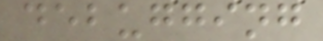debugging
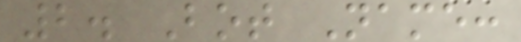2. Bot Name:
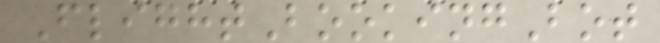FlightBookingBot
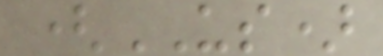(US)
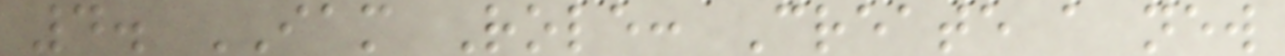4. IAM Role: Create a new
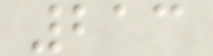213
